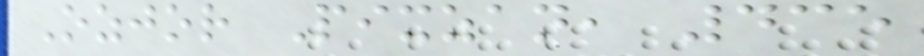Ozjor Pixzan, 435
